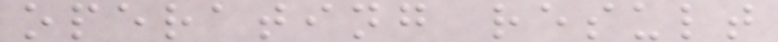operating result
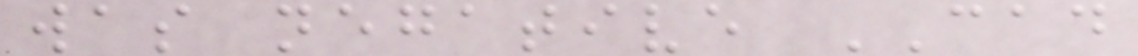was negative CAD
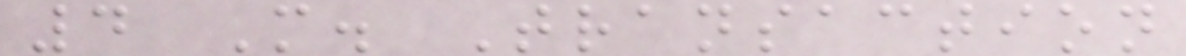4 M. Transaction
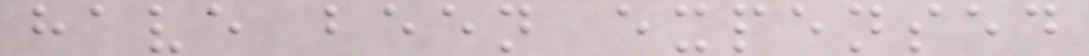have been expensed
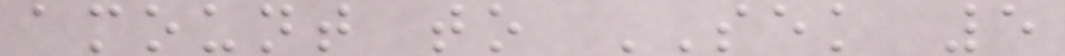amount to SEK 5
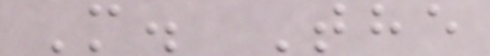M. The
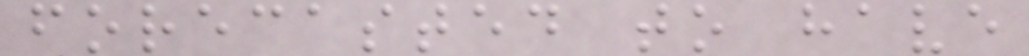forecasted to have
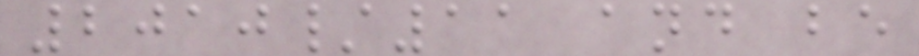2010/11 and be
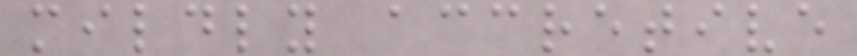mildly accretive
